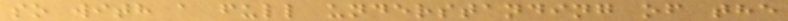so with a full understanding of the
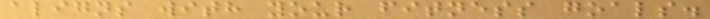aligns with your fitness goals.
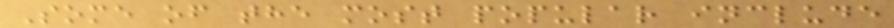Some of the most popular include
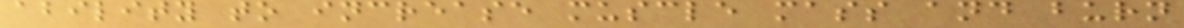ability to increase muscle mass and burn
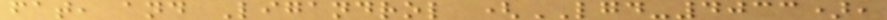fat, and Ligandrol (LGD-4033),
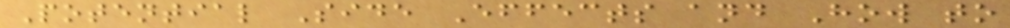Potential Side Effects and How to
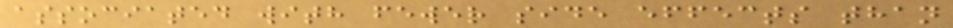associated with fewer side effects than
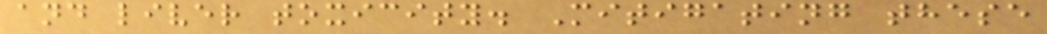and liver toxicity. Mitigating these
